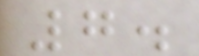7.
